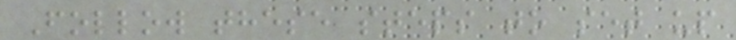Follow these steps to set up
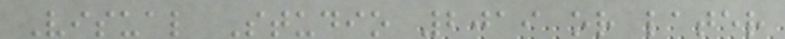Visual Studio 2019 or later
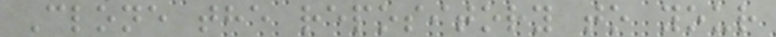Clone the repository to your
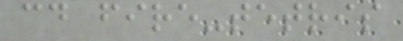cd fire-tetris
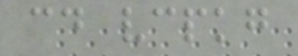cd vcpkg
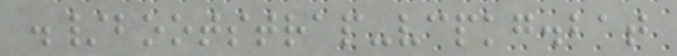./bootstrap-vcpkg.bat
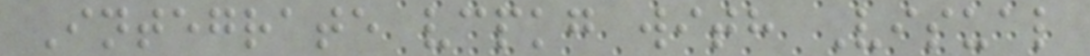Integrate vcpkg with Visual
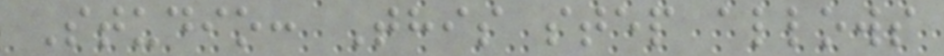Studio: This step allows
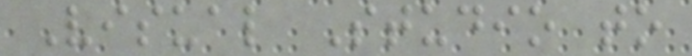Visual Studio to
